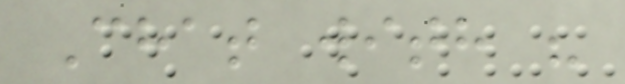Chat with "
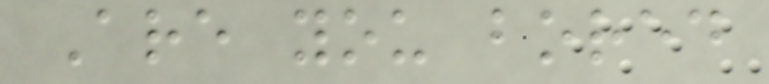Are you bored
